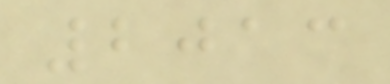2013
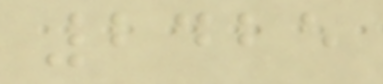2425
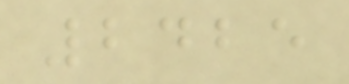2425
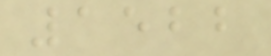1522
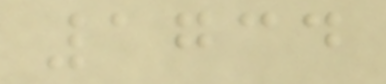1734
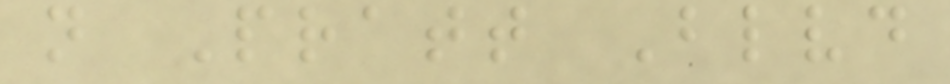n Pratt Blvd
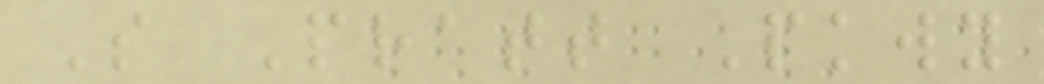S Pratt Pkwy
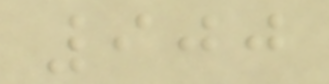900
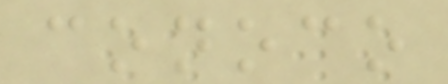conoco
